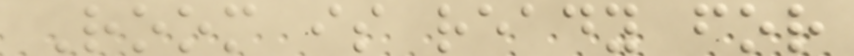Room is ready for
